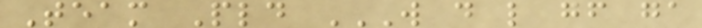Team Pld W D L GF GA
